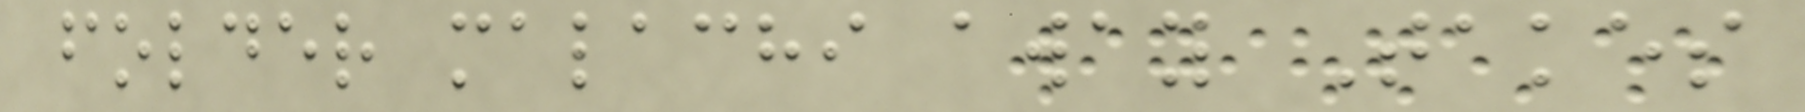folder malachi away Takes
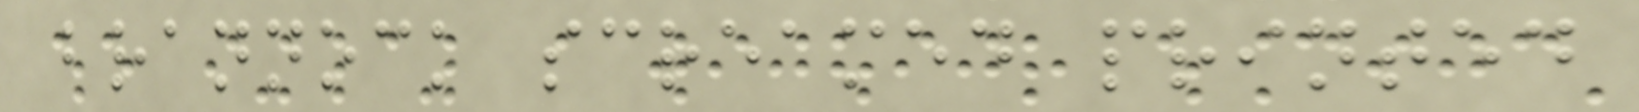brannock screamed printed
